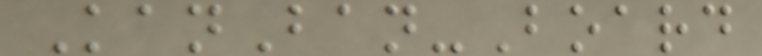KanBan-Board
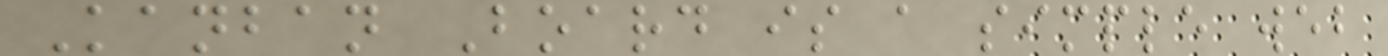Kanban Board is a simple web
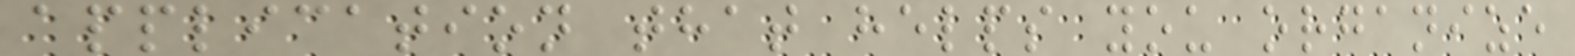application that helps you organize
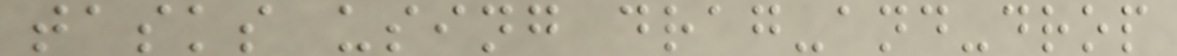tasks using drag-and-drop
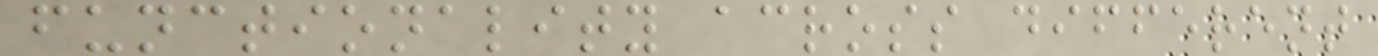functionality across different
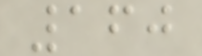160
